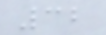32
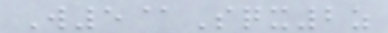W5@Sqx2z
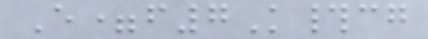E=f7K#cg
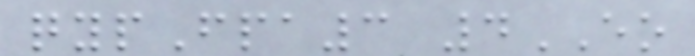qypFpa3 4EO
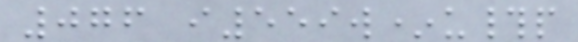076 i559w*u#p
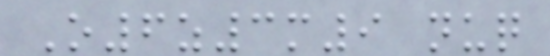O6z3m9 nuq
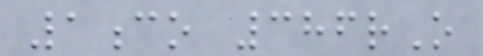1co 386rO
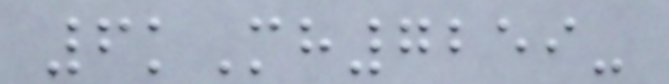6kMh7259-
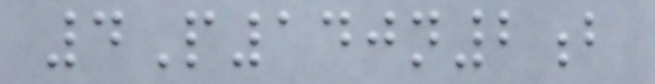4P140n2b
